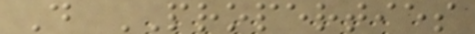D PROPERTIES
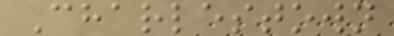Charlestown
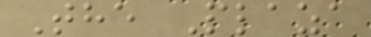The Plaza
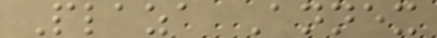Plaza Annex
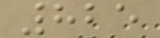825
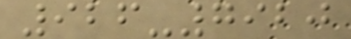926-7920
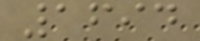1694
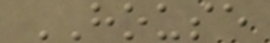HOUSE
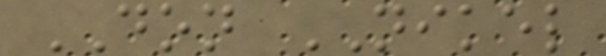DON NIKEL
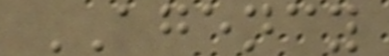AGENCY
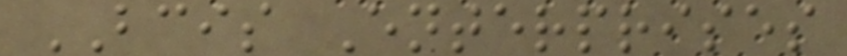BCIS Enterprises
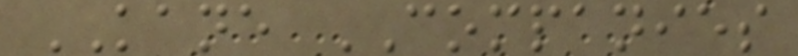KANE COMPANIES
